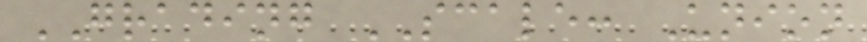GRADING SCALE: Union
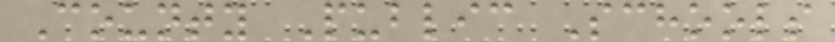County Public Schools
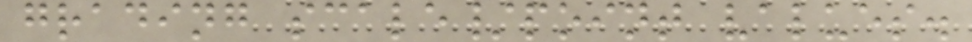grading scale/point values.
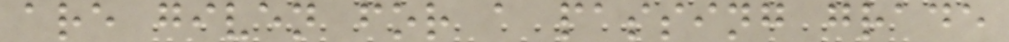are given for a passing grade
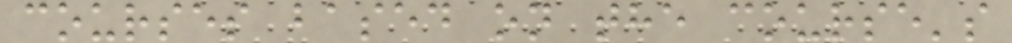courses based on the course's
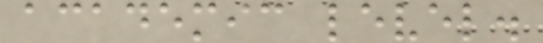academic level.
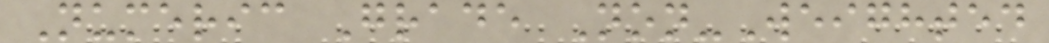Numeric Grade Non-Weighted
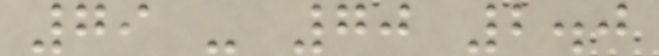79 - 70 2.0
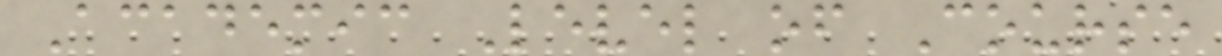Academic Level of Course
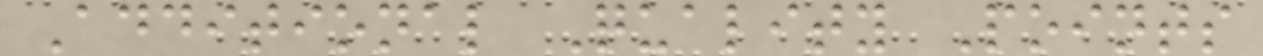Additional Quality Points
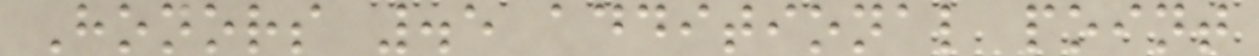Honors .5 additional point
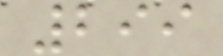299
